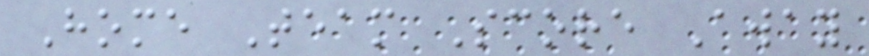Home Team Score Away
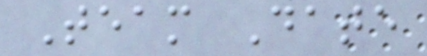Team Date
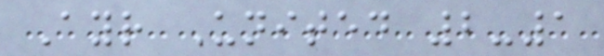Ayr United 2-1
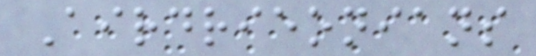Airdrieonians
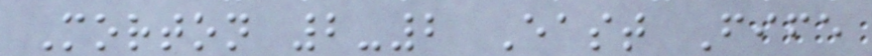Morton 2-2 East Fife
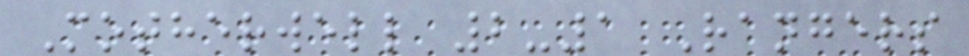Motherwell 2-1 Rangers
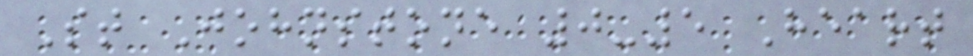St Johnstone 0-5 Heart
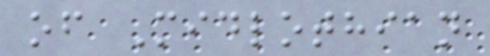of Midlothian
